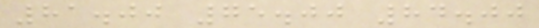81.00 75.00 84.00
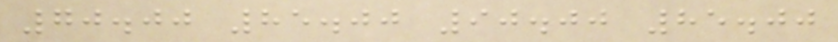70.00 85.00 90.00 85.00
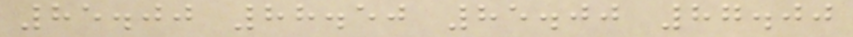85.00 88.50 85.00 87.00
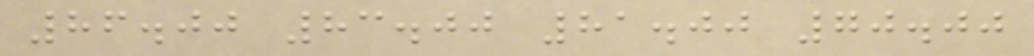86.00 83.00 81.00 70.00
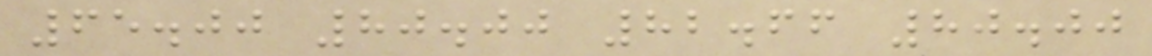65.00 80.00 82.66 80.00
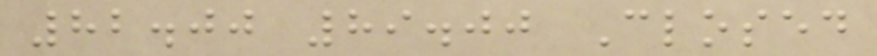82.00 89.00 Closed
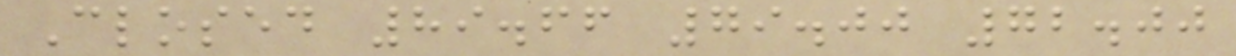Closed 89.66 79.00 72.00
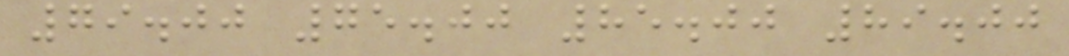79.00 75.00 85.00 89.00
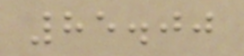85.00
